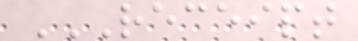RECEIPT
